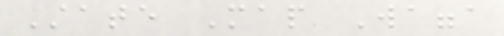State Map Wagga
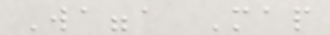Wagga Map
